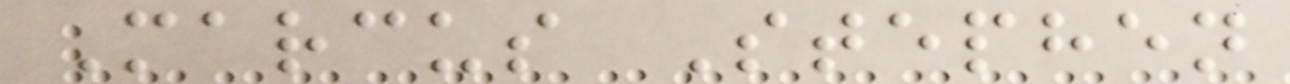Marcus Stephen
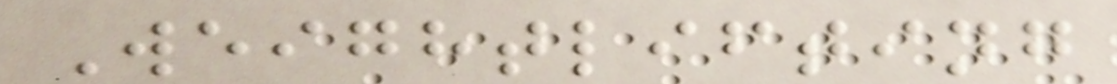Weightlifting
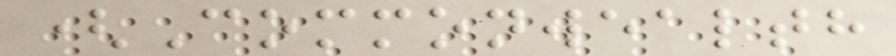(Commonwealth
